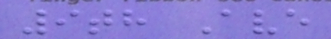9th Ave
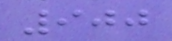900
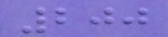200
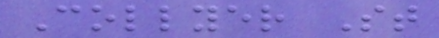Collyer St
